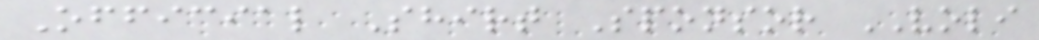Official Shirt Sponsor VOLI
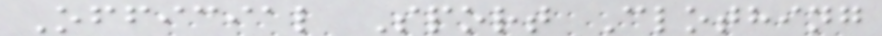Official Sport Clothing
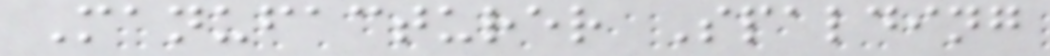Manufacturer Spalding
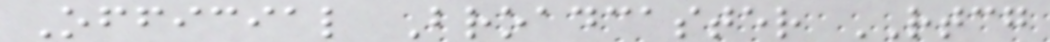Official Broadcaster RTCG
